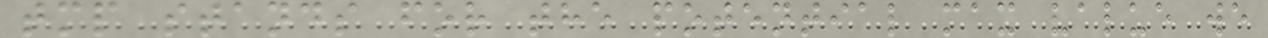tmp stands for the potential max value we
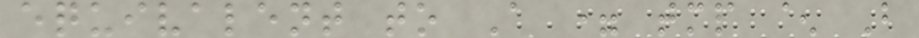equivalent to A = tmp ^ B
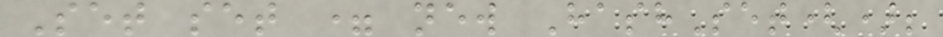Set set = new HashSet();
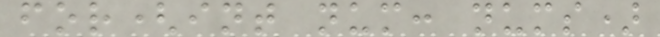for(int num: nums)
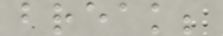break;
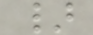}
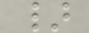}
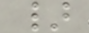}
